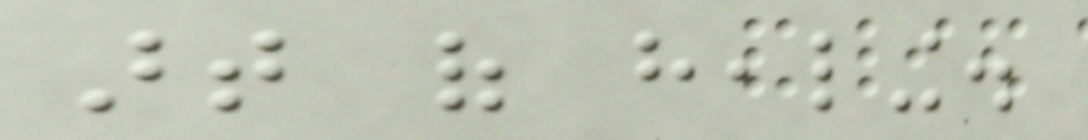art of healing.
